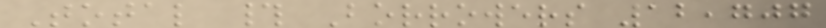Total # Borrowers 12,707
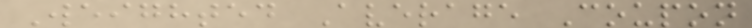Weighted Average Coupon
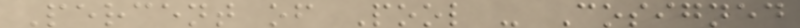Percent of Pool - Cosigned
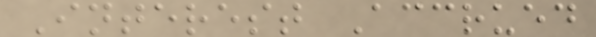Interest Accrued
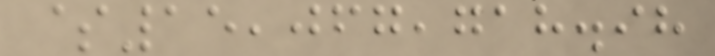$15,067,718.98
